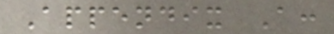Appendix A:
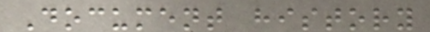Document history
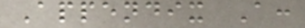Appendix A:
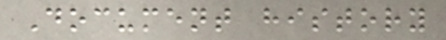Document history
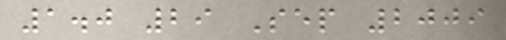1.0 29 Sep 2009
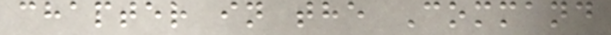chapter in the Command
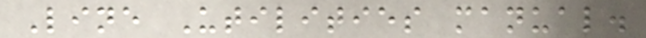Line Utilities manual.
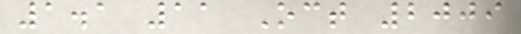1.1 11 Oct 2009
